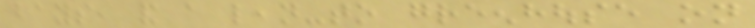bays, and a lean-to greenhouse on
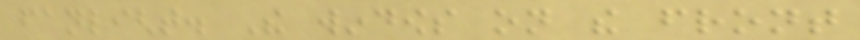fanlight. The windows on the front
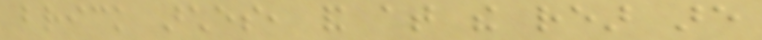brick arches, and at the rear are
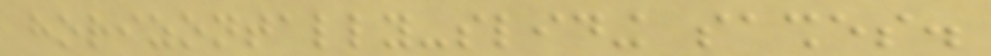horizontally-sliding sashes.
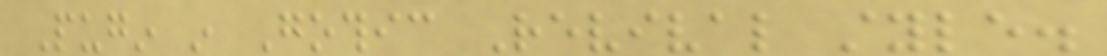Pugin in Gothic Revival style.
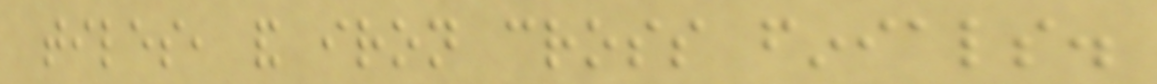tiles, and iron cross finials.
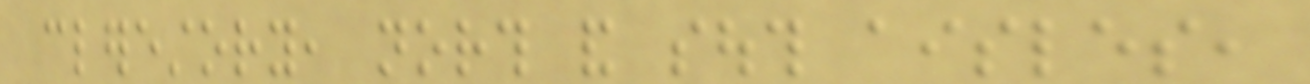clerestory, north and south aisles,
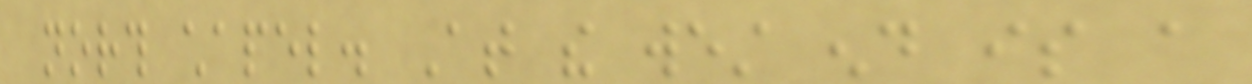north chapel. At the west end is a
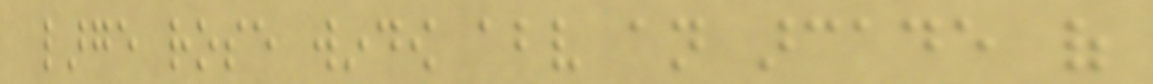large rose window above an arcade of
